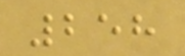258
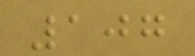107
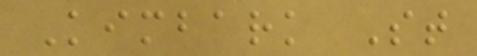Kimbark St
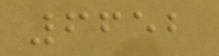6652
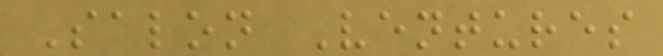Salon Ventures
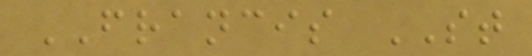FRANCIS ST
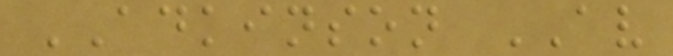ADKINSON AV
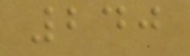240
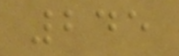245
